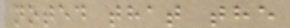noted that the
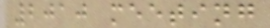2010 meeting
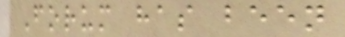Forum has been
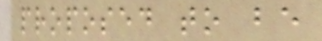proposed to be
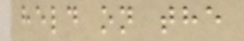held on the
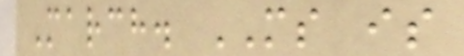March. MS is
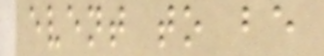event to be
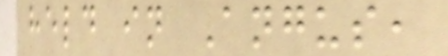held in Angus,
